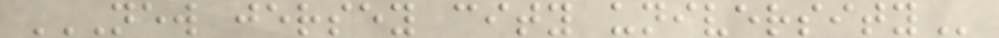NEW JERSEY CITY UNIVERSITY
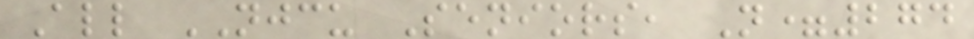All NJCU Seniors, N=274
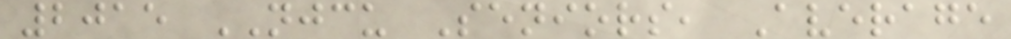2015 NJCU Seniors, Average
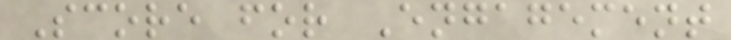Score for Engagement
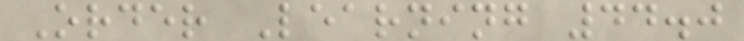Order Learning 44.0
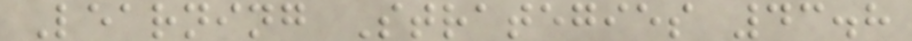Learning Strategies 43.8
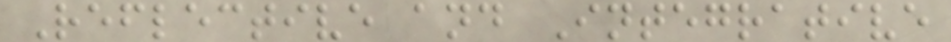Reflective and Integrative
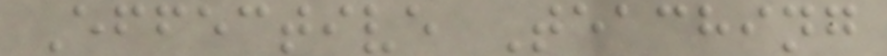Effective Teaching
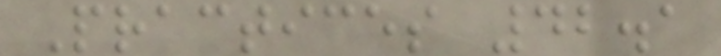Practices 42.1
